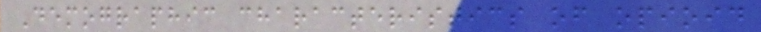Demographic characteristics of opioid
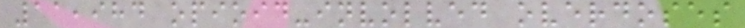11,984 opioid-involved overdoses
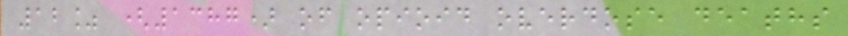12% (1387) of opioid overdose deaths
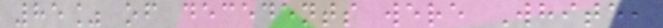85% of decedents were White,
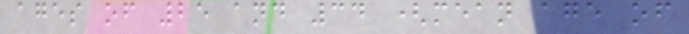ages of 25 and 34 (mean age of
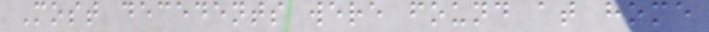Most decedents were found at home
